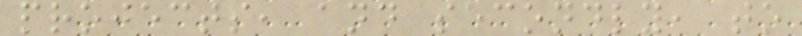projects, and secondly, to
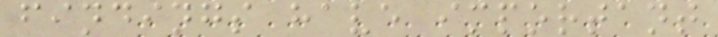findings have important
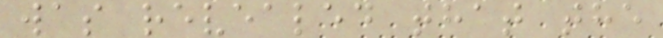was revealed that the
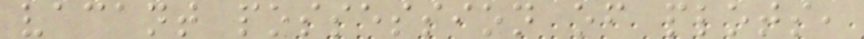vacant possession of plots,
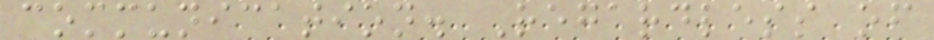communication. Regardless of
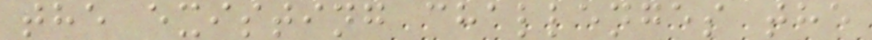the existing challenges the
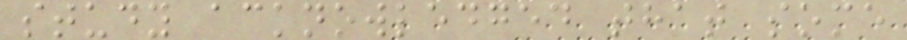study acknowledged that some
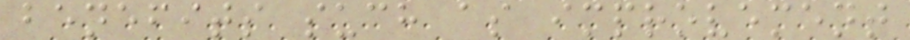benefits such as improvement
